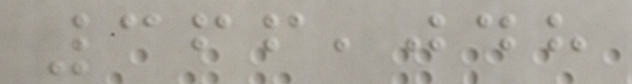366,048
